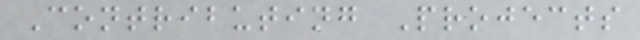Contributing Projects
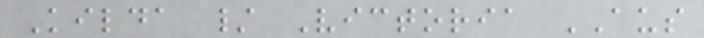Kilda / Victoria AUS
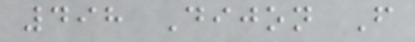498 Dijon F
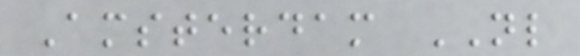Amsterdam NL
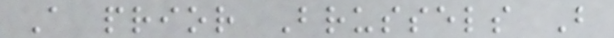A prior Brussels B
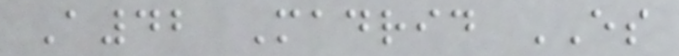A42 Madrid ES
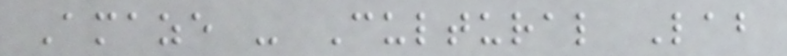Amaze - Cultural Lab
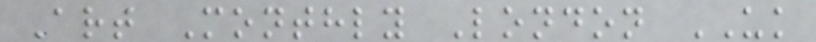Art Monthly London UK
